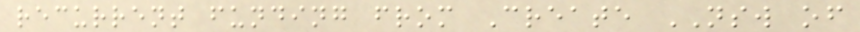recurrent funding from Create NSW of
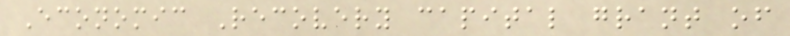Economic Recovery capital grant of
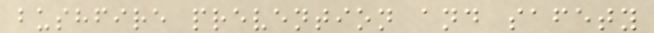bushfire prevention and safety
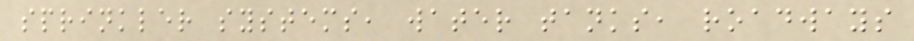sprinkler systems, water tanks, roadways
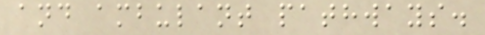and ambulant pathways.
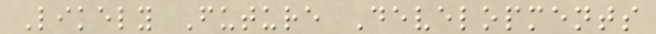Likely Future Developments
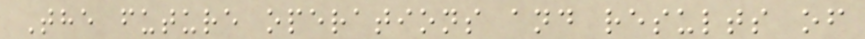The future operations and results of
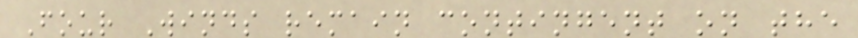Four Winds remain contingent on the
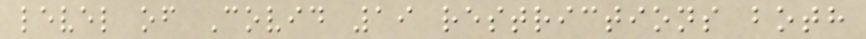level of Covid 19 restrictions both
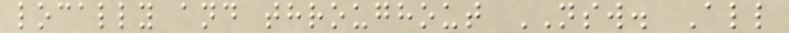locally and throughout NSW. All
